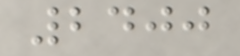2400
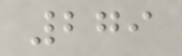279
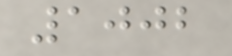1002
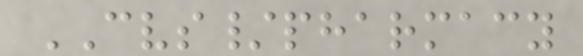CVS/pharmacy
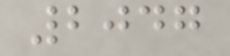2047
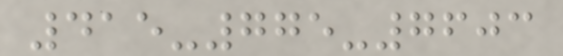415-775-7603
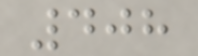408
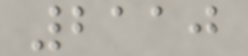2110
